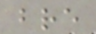bre
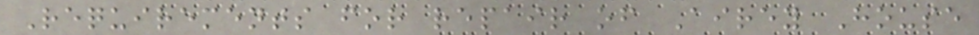Requirements for repair of Airey House
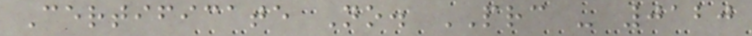Certificate No. PRC - 0120
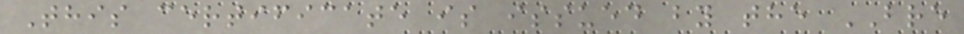This certificate is issued by the BRE
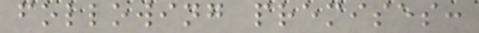following premises:
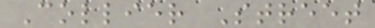Collier Street
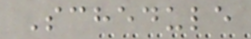Schedule
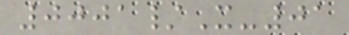0001/X-01
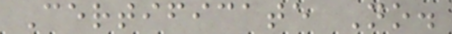Certificate No.
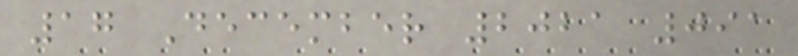17 December 2021 091
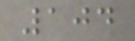104
